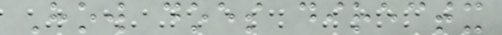How does directx
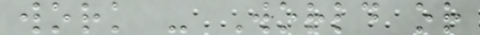work - World or
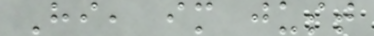Hi, im just
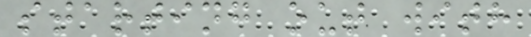starting out with
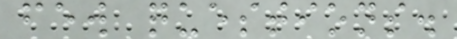few questions.
